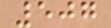507
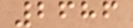2686
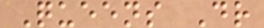Queens Dr
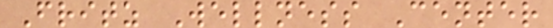Fritz Wellness Center
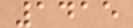1415
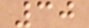30
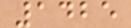1425
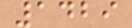1429
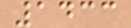1433
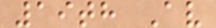19th Av
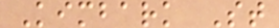Kimbark St
